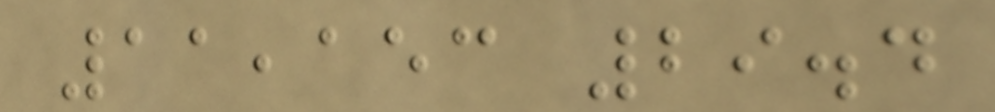11,153 29.4
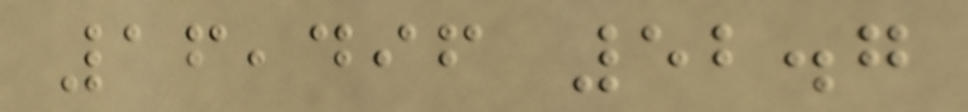16,496 52.7
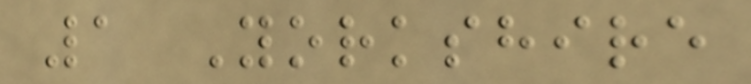1 Yorkshire
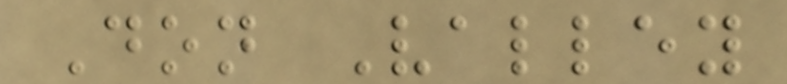Don Valley
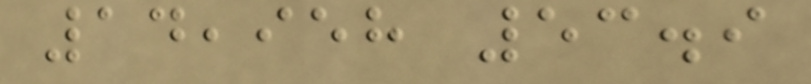14,958 53.9
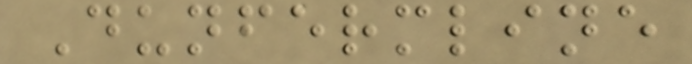Dunfermline
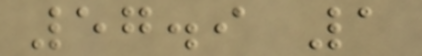57.9 1
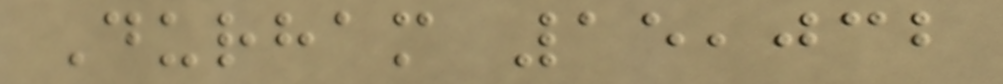Durham 15,032
